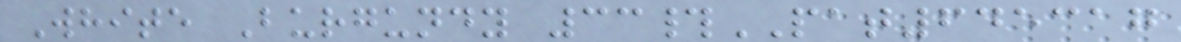White Burgundy 33#PAT645317
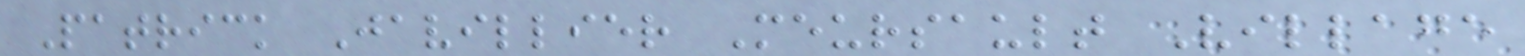Patrick Javillier Meursault Village
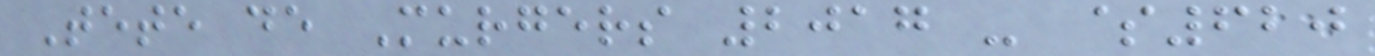Tete de Murgers 2017 - $620
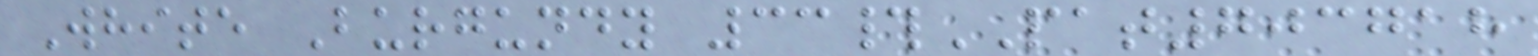White Burgundy 33#PAT703718
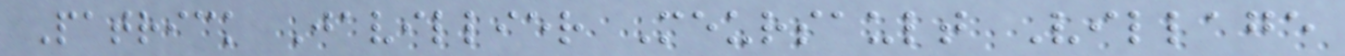Patrick Javillier Meursault Village
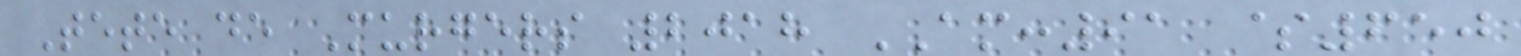Tete de Murgers 2018 AM:91 $650
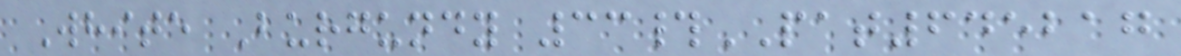White Burgundy 33#PAT645217
